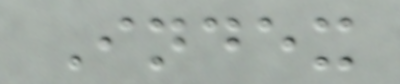Index
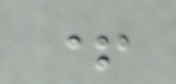+
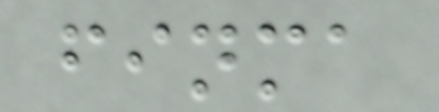finma
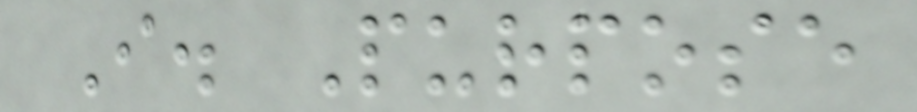I. Purpose
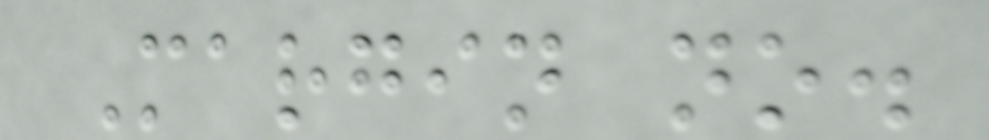Margin no.
